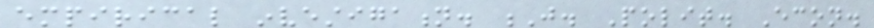empirical investigation. J. Polit. Econ.
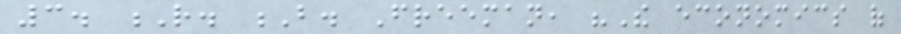3. R. B. Freeman, "The economics of
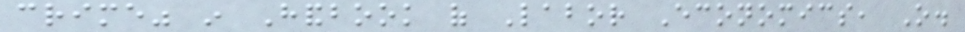crime" in Handbook of Labor Economics, O.
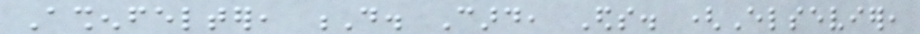Ashenfelter, D. Card, Eds. (Elsevier,
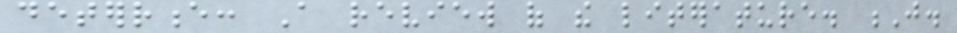deterrence: A review of the literature. J.
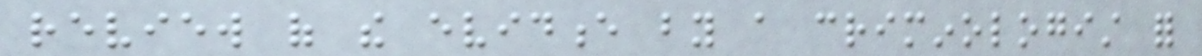review of the evidence by a criminologist for
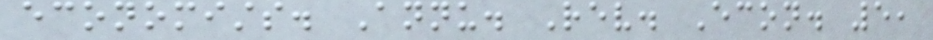economists. Annu. Rev. Econ. 5,
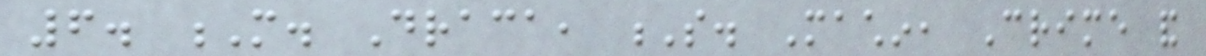6. M. Draca, S. Machin, Crime and
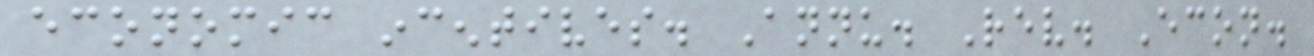economic incentives. Annu. Rev. Econ.
